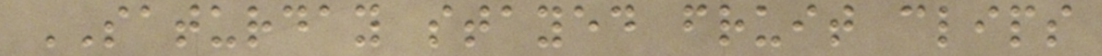SATURDAY stayed fruit clips
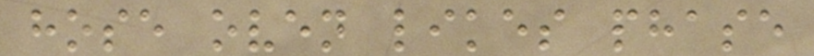hose oven likes phase
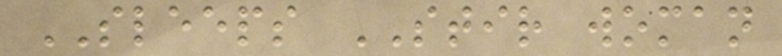SLEEPS STIR woman
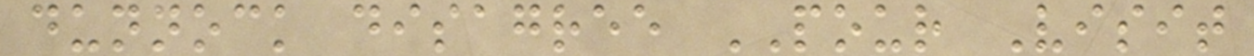dunnock disagree POUR Visit
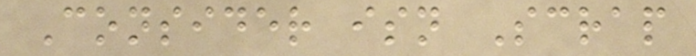Consider isn Scrap
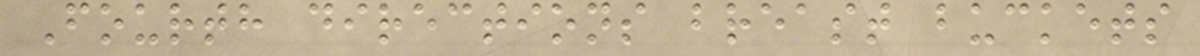Fourth directions breast buckets
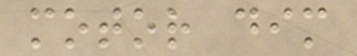motor dim
